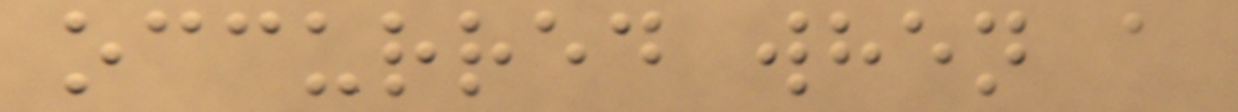occurred when a
